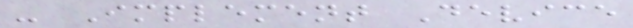- Implement Device
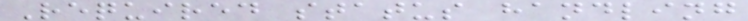Required status handling
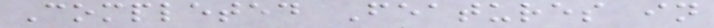Completed Features in
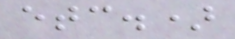etc.)
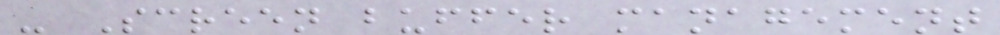- Screen buffer management
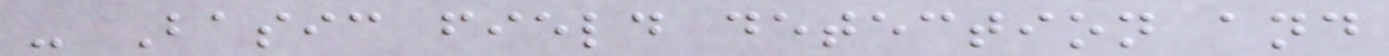- Basic field detection and
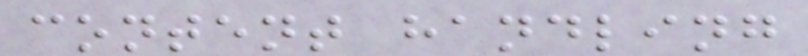content handling
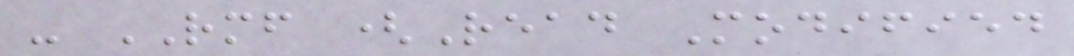- RMF (Read Modified
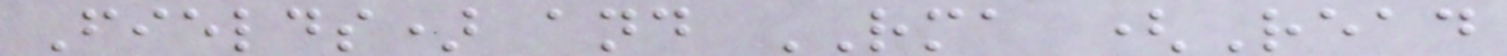Fields) and RMA (Read
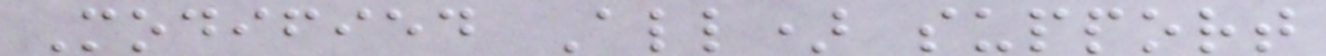Modified All) support
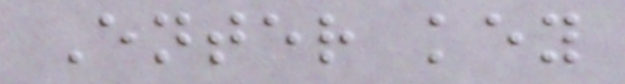Enter key
